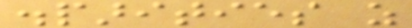disparities as
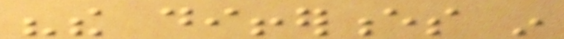"the differences in
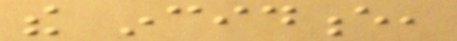the incidence,
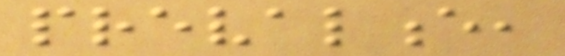prevalence,
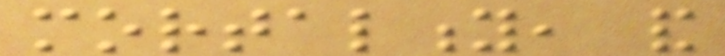mortality, and
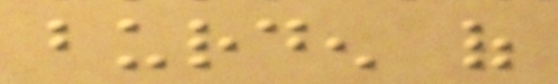burden of
